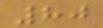80
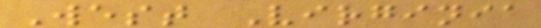West Virginia
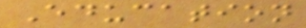Education
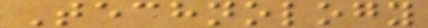Technology
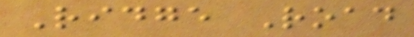Ridge Road
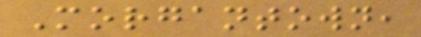Morgantown,
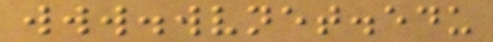www.wvnet.edu
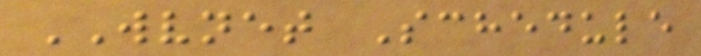WVNET Schedule
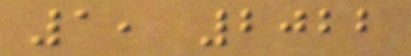1, 2022
